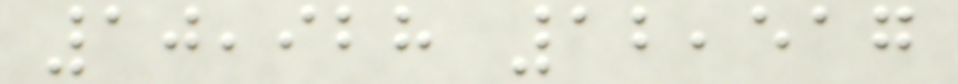10,928 12,517
